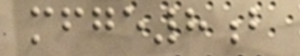mfge8b
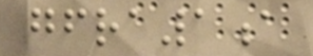gfra1a
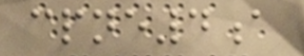cpne4a
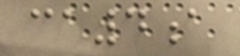ca4a
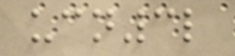ucn3l
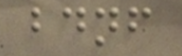bdnf
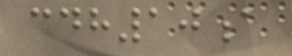cdh10a
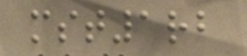mst1rb
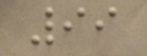99
